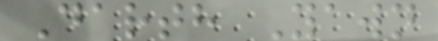Darth Yawn
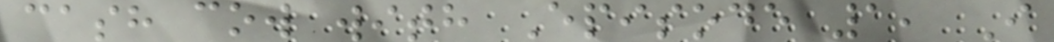cash cow with Episode 1, I
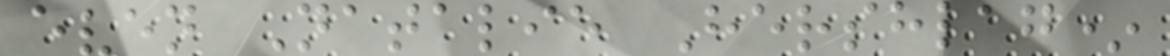even Natalie Hershlag*
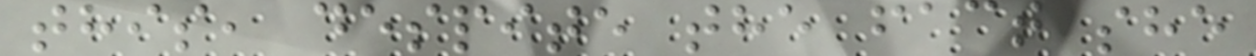this, despite the fact she
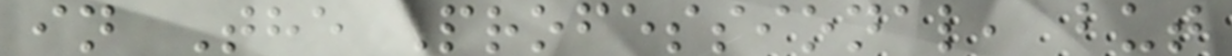in The Professional, but
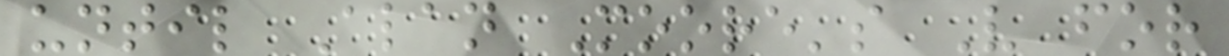until Alan Moore's V for
